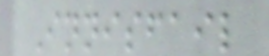Innisfail
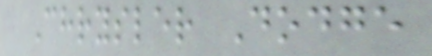Chrysler Dodge
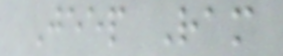Jeep Ram
